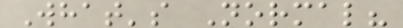What's Normal?
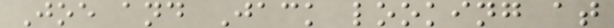Joe and Jack looking at
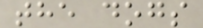the dogs
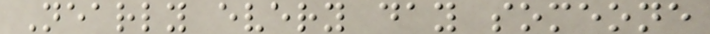Nearly every day someone
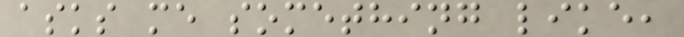asks me something like,
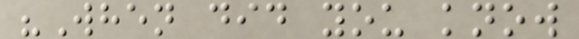"When did you know
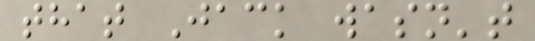that Jack wasn't
